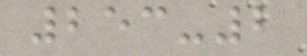253-2
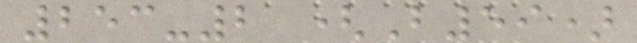253-2 (B59)
